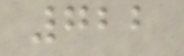722
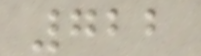722
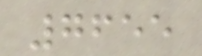7655
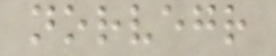norvegr
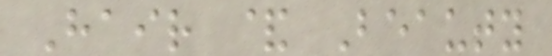Hair & Beauty
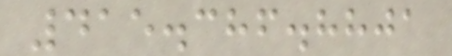415.386.8801
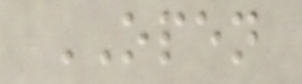OPEN
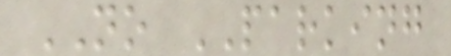NO PARKING
